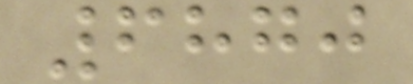6870
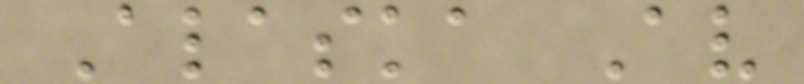Alaska Av
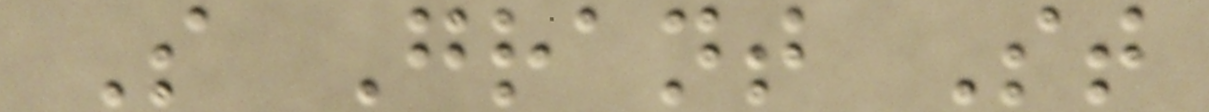S Grant St
